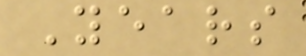Years
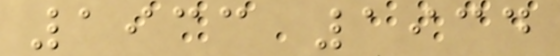1933 1934
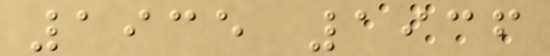1935 1936
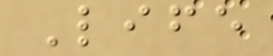Life
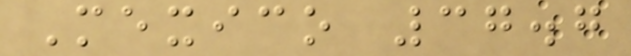Mexico 37.7
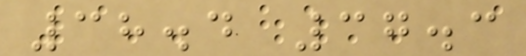38.4 37.3
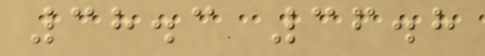38.3 36.8
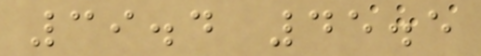39.4 45.5
